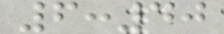6:40
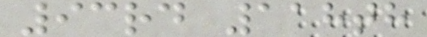93rd 118th
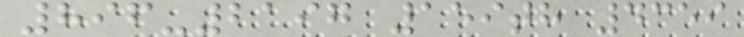896-2197 159th 4359
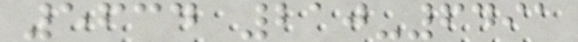5634 210-6491
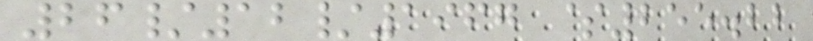26/12/1967 $255.22
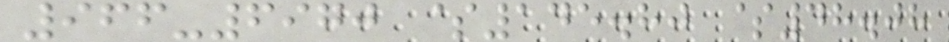966-6970 $145.80 $48.08
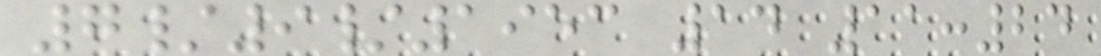7/9/1953 14 11:24
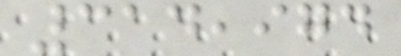314,974
